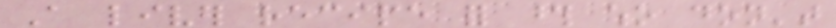A liver recipe for those who don't
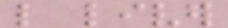like liver
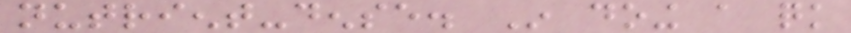nutrient-dense. In doing a quick
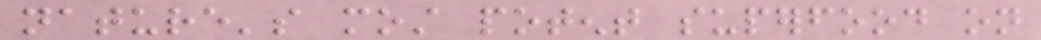nature's most potent superfood on
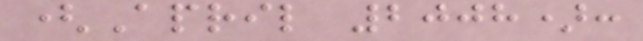(April 2008):
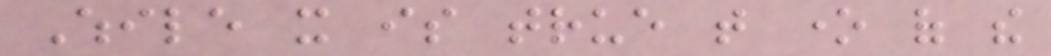While it is true that one of the
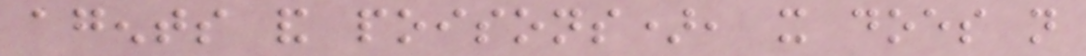agents and poisons), it does not
